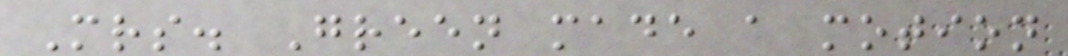Mrs. Green made a motion
